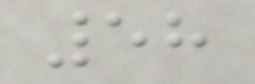58
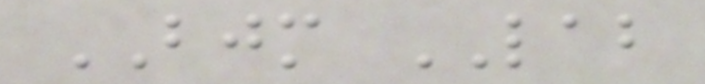BJM LAB
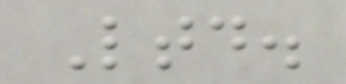Ltd.
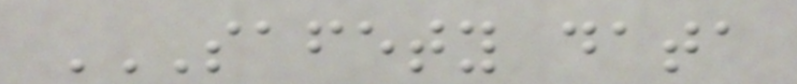SAFETY DATA
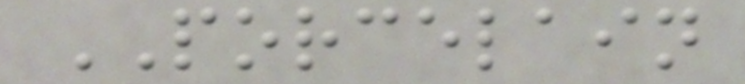PORCELAIN
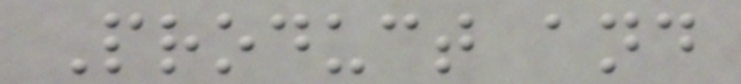Product and
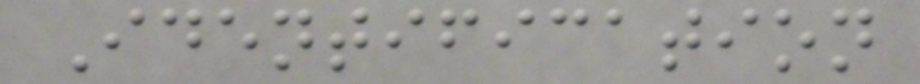Identification
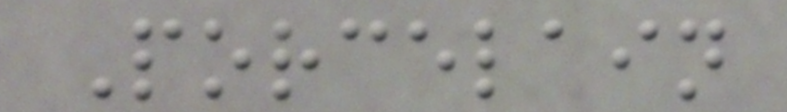Porcelain
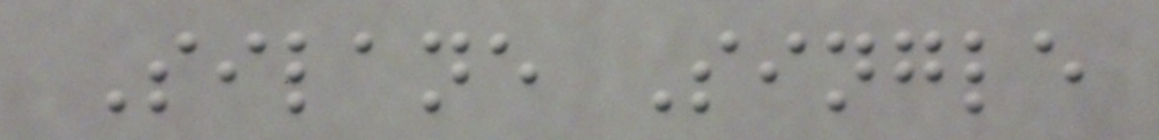Silane Single
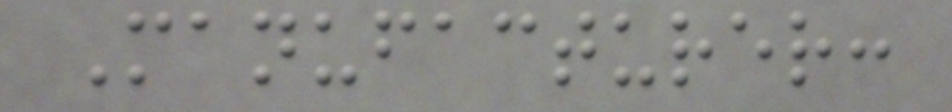Manufacturer:
